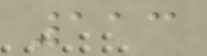113
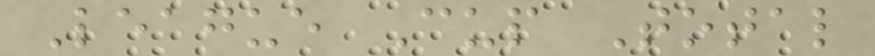League Cup Total
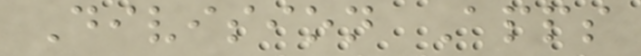Division Apps
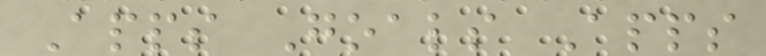Apps Goals Apps
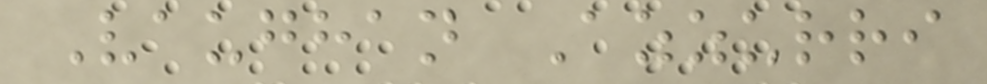Vaughan Azzurri
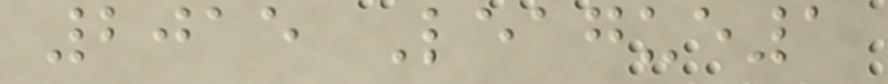2015 League1
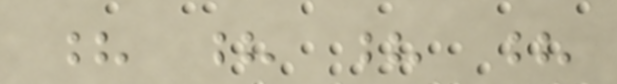? ? ? ?
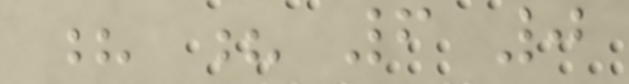? ? 6 0
